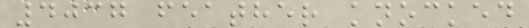4037 feather knocked
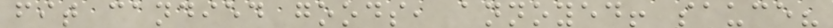fit candied goods, annoyed! sauce?
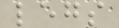legs
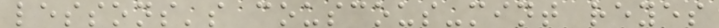lessons's couscous-mint reyes
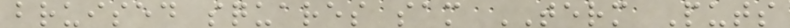bruised squares sam TERM Puts
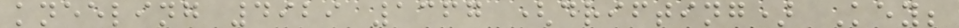kneeling 4929 1367 (drifting) Key;
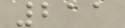211
